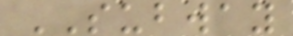SUBWAY
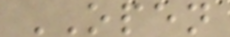OPEN
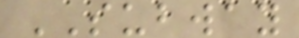SUBWAY
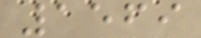1569
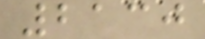2130
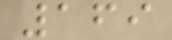169
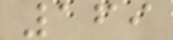169
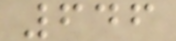646
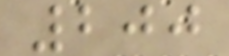200
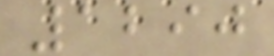1290
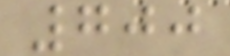700
